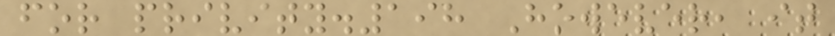for privity.198 However, it
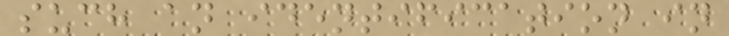such an identification in
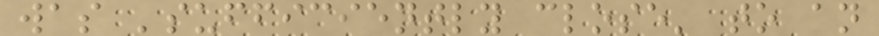was 'sufficiently close' to an
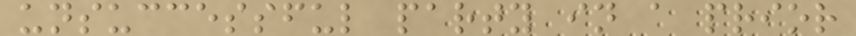unsuccessful party in a prior
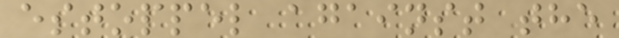estoppel against the
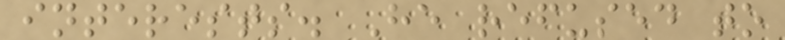interests. He refused to
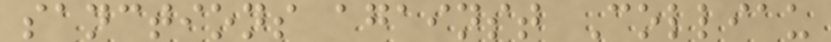sanctions against Colliau
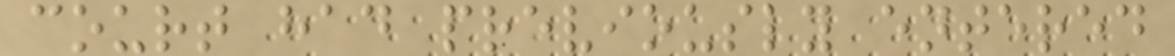court had previously entered
